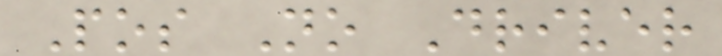Pos No Driver
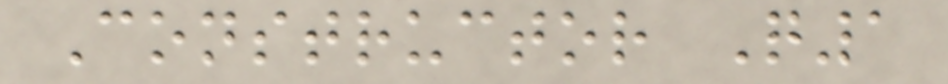Constructor Q1
